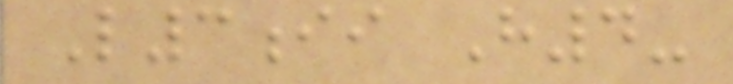L3ii H4-
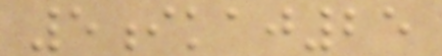5ikaj25
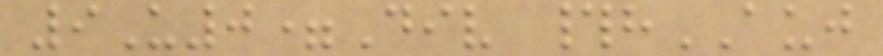9U0=Div #hAUJ
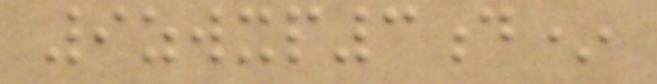9zwxp3d*
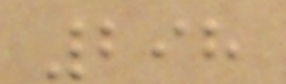298
